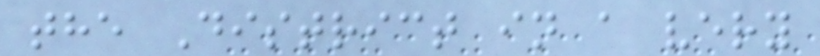the District in a very
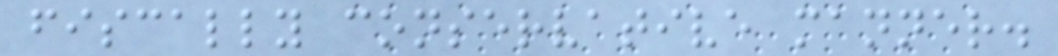fiscally conservative manner.
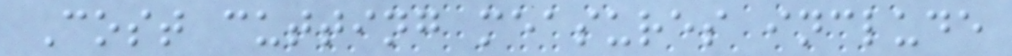Cost cutting measures include
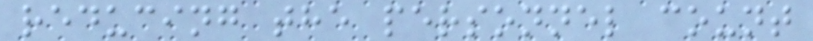reducing the personnel count
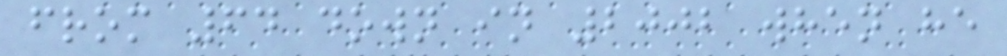from 64 down in 2002 when he
